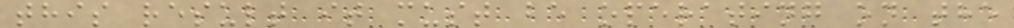this result it must be operating on the
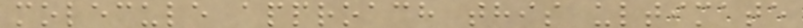molecule approach this ultimate
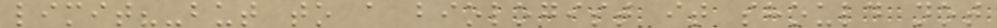limit?-but to a biologist it should not
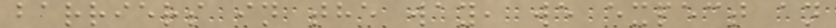barriers in the way, we expect an
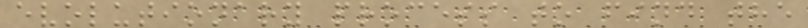evolutionary process to find the
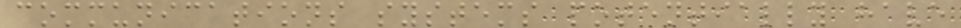communications systems potentially have
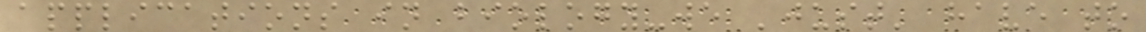applications in biology-we 'just' have to
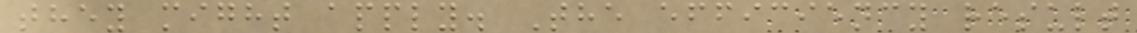they might apply. The efficiency result
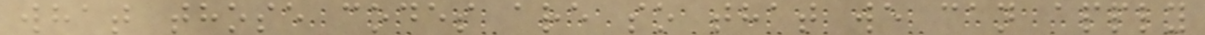what those codes are so that we can apply
